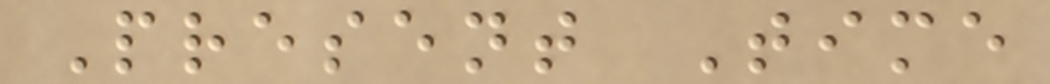Present Time
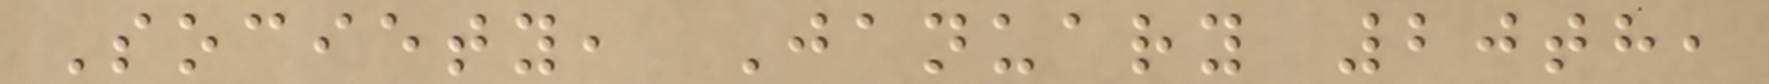Society, January 20th,
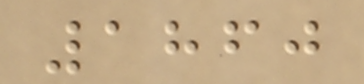1860
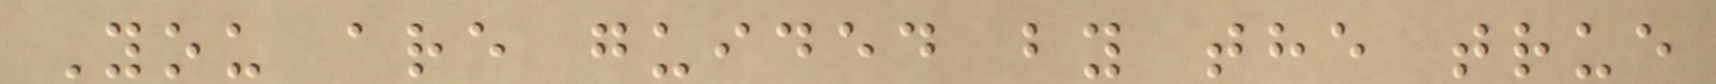You are guided by the true
